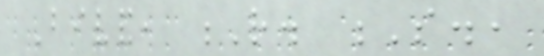Bivand, R. S.,
